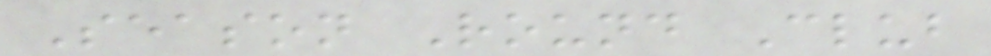Season Round Club
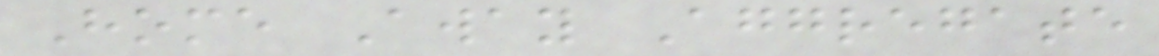Home Away Aggregate
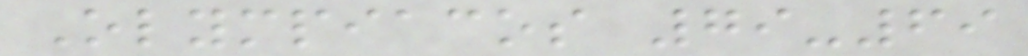Olympiacos 79-69
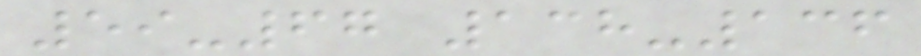59-67 138-136
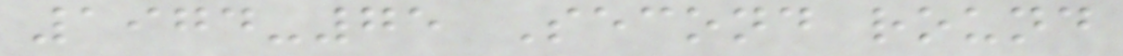1974-75 Second round
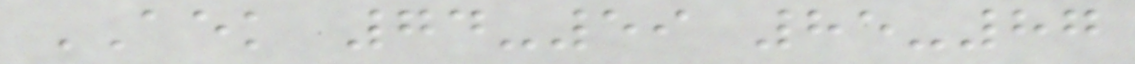AEK 74-59 85-87
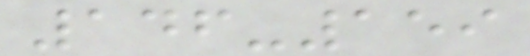146-159
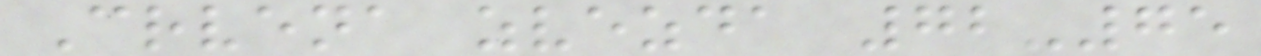Crvena zvezda 72-75
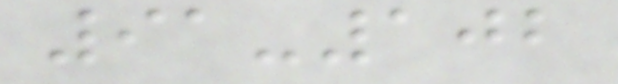91-102
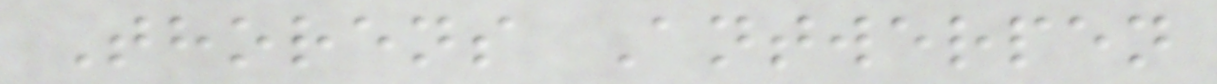Thorens Antwerpen
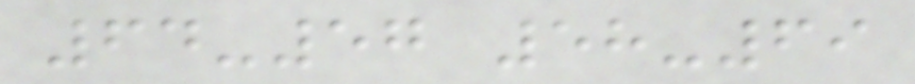64-57 58-69
